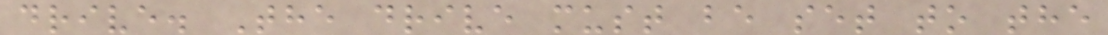drive. The drive must be set to the
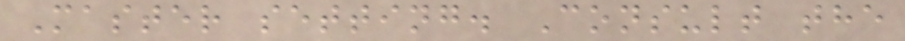Master setting. Consult the
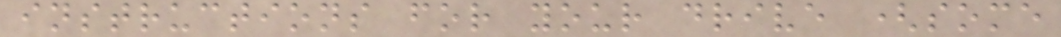instructions for your drive (some
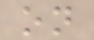on
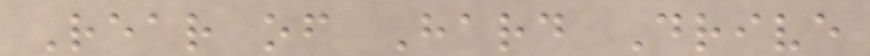Rear of Hard Drive
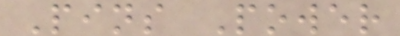Pins Power
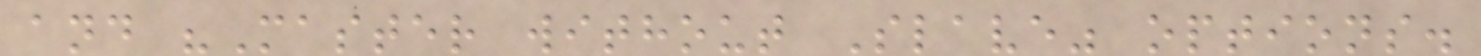and "Master without Slave" options.
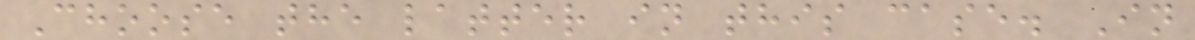Choose the latter in this case. In
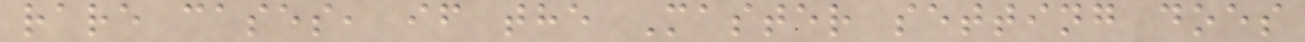rare cases, if the Master setting does
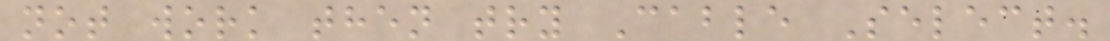not work then try Cable Select.
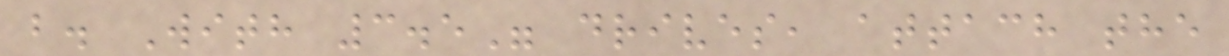b. With 3.5" drives, attach the
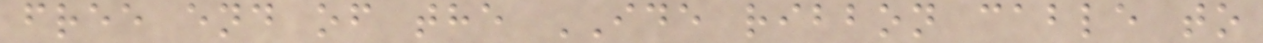free end of the IDE ribbon cable to
